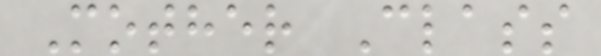Mother Class
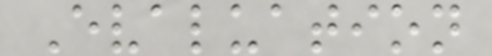Evaluation
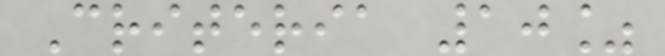Criteria 10%
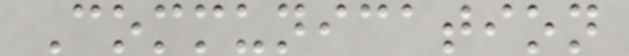Communication
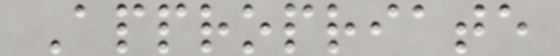Appropriate
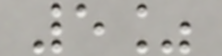5%
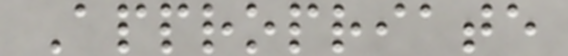Appropriate
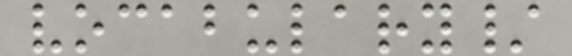vocabulary/
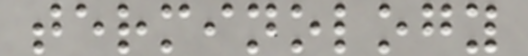terminology
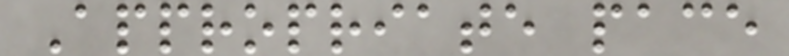Appropriate pace
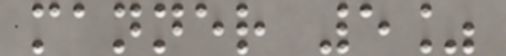manner 5%
